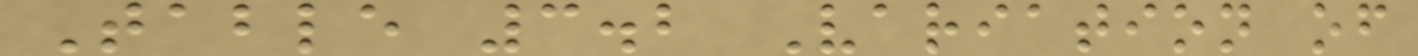Table 3.2 Variation of
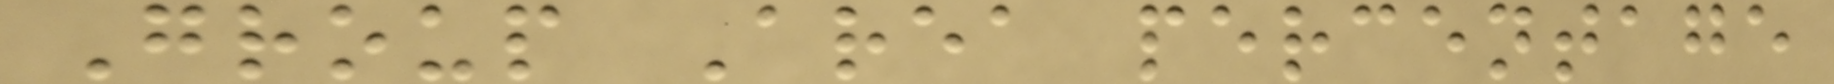Group Area percentage
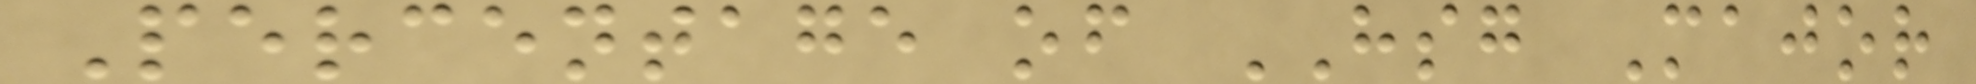Percentage of HSG Major
